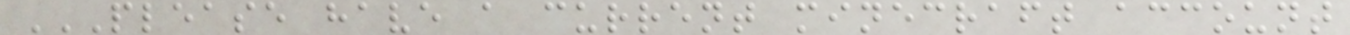PLEASE HAVE A CURRENT MINECRAFT ACCOUNT
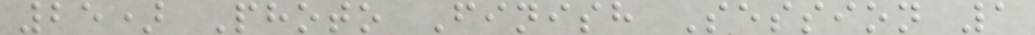25) Photo Finish Session 1
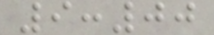9:00
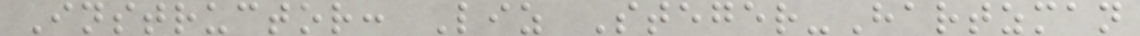Instructor: Liz Steger-Hartzman
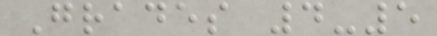Grades 4-5
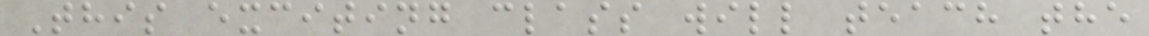This exciting class will teach the
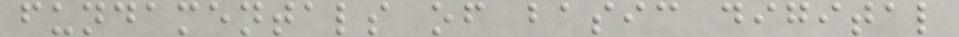fundamentals of basic digital
